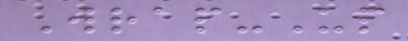Wrap-Up
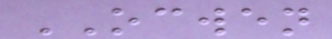OCWEN
